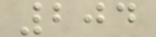204
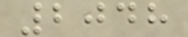2048
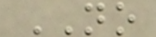NO
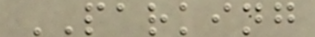PARKING
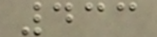433
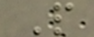P
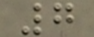7
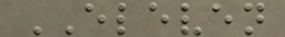ELEVEN
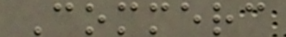Commerc
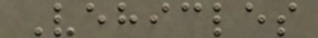Vehicles
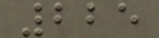225
